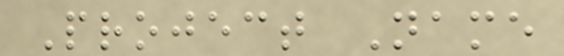Project Name
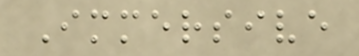Immersive
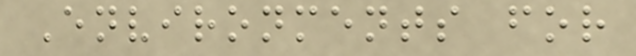Environments for
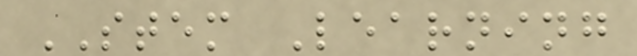STEM Learning
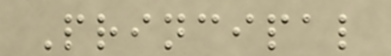Principal
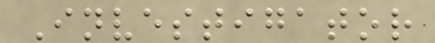Investigator
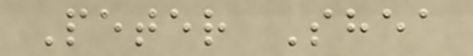Peter Shea
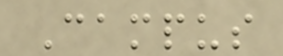Campus
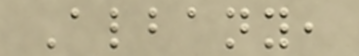Albany,
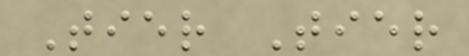Tier Tier
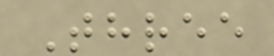Three
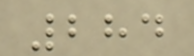284
